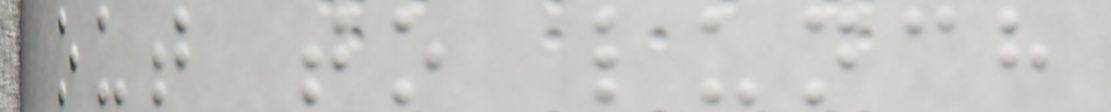out to lunch
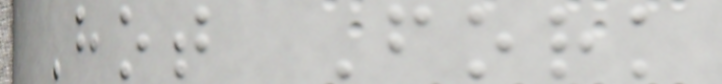Hot Fork
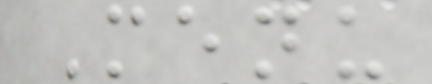Menu
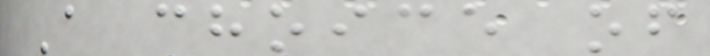A choice of
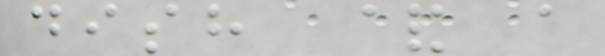dish & a
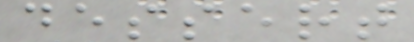dessert
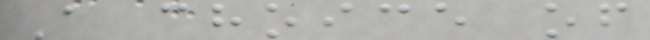A choice of
